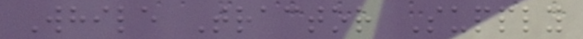While Tractor Supply
